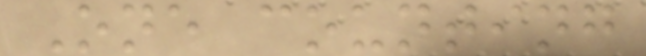One counting
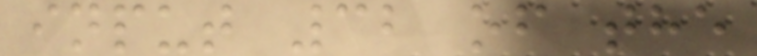input 32 of the
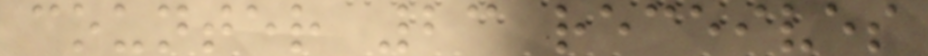counter 23 receives
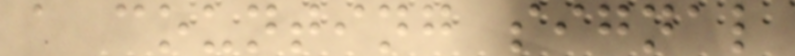a counting signal
